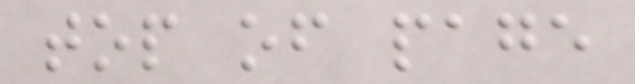top of page
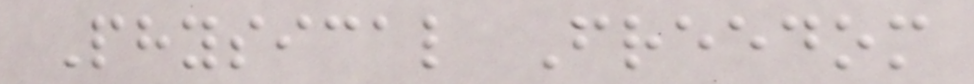Physical Freedom
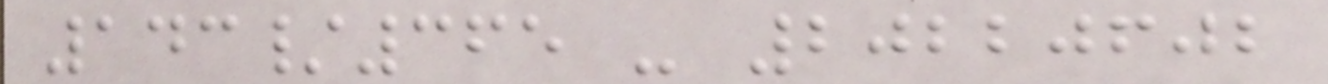143/365 - 20220602
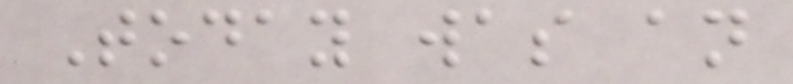Today was an
